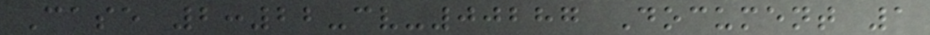Case 2:22-cv-00287 Document 1
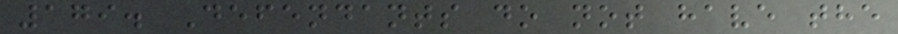179. Defendants do not have the
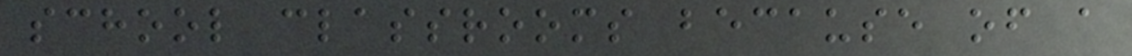school classrooms because of a
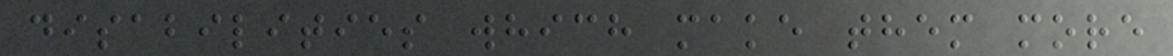disabilities which make them more
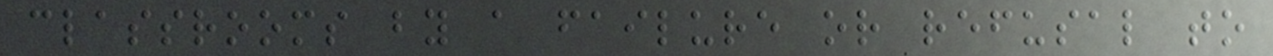classrooms by a failure or refusal to
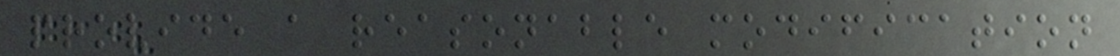provide a reasonable modification
